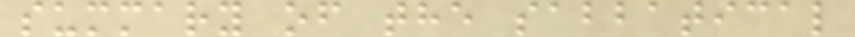summary of the sabbatical
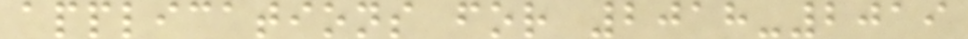applications for 2018-2019
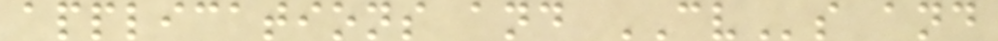applications and CVs and
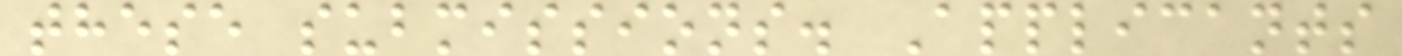these submissions. Applicants
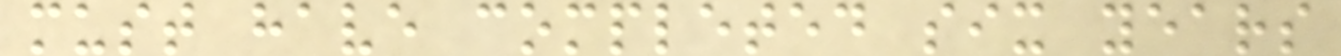must have completed six years
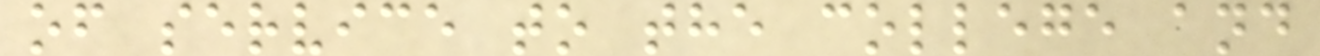of service to the college and
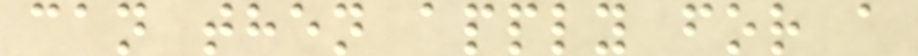can then apply for a
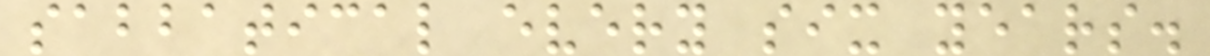sabbatical every six years.
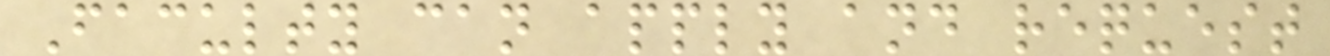Faculty can apply and request
